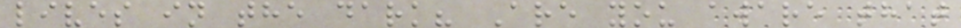lives in the dark? Are you aware that
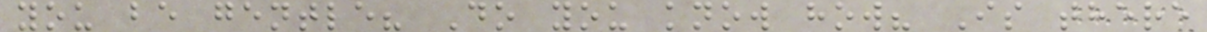you be gentle? Do you know how? Is there
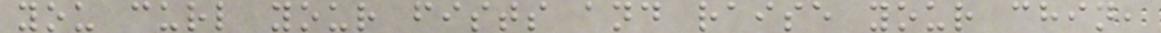you curl your fists and raise your chin,
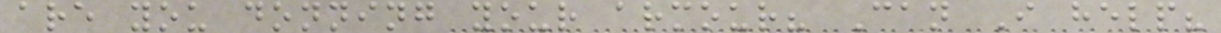are you donning your armour? Can I help?
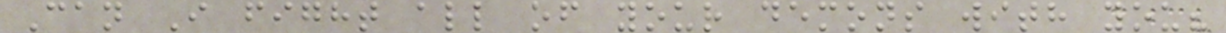Can I fight all of your demons with you?
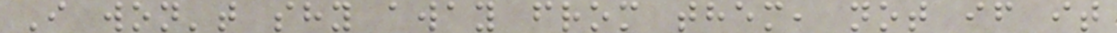I won't shy away from them, not if it
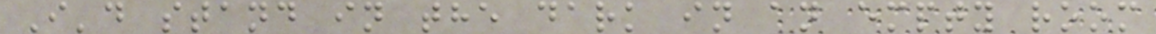I'd stand in the dark in an empty room
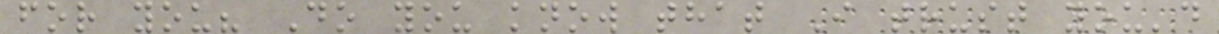for you? Do you know that I trust you'd
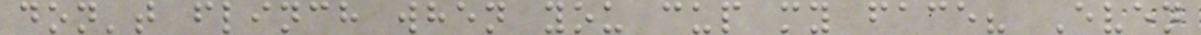don't flinch when you cup my face? Even
